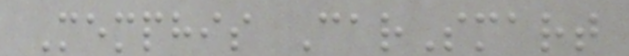Memphis CarSmart
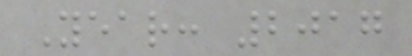Year: 2017
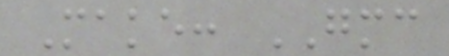Make: GMC
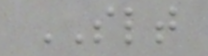SLT
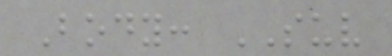Body: SUV
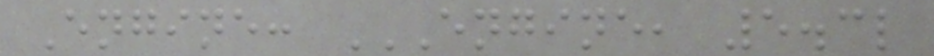Engine: ENGINE, 5.3L
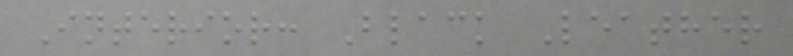Interior: Black Leather
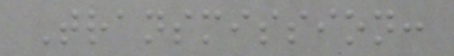Transmission:
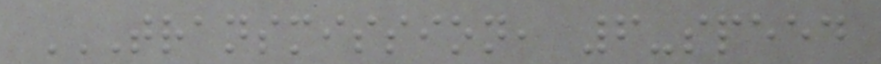TRANSMISSION, 6-SPEED
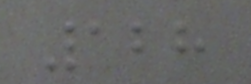128
